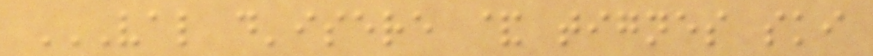VAL D'ISERE & TIGNES SKI
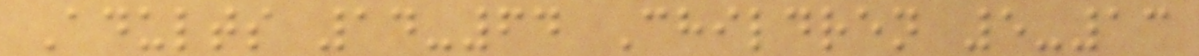Adults 14-64 Children 5-13
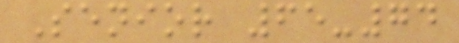Senior 65-74
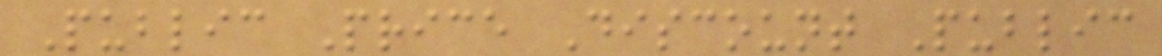Public Price Discount Public
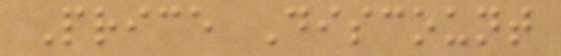Price Discount
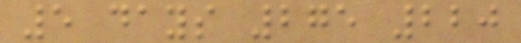5 days 275 220
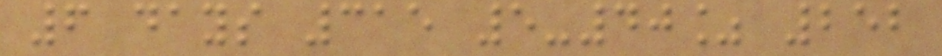6 days 315 5-40% 252
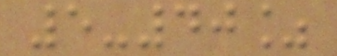5-40%
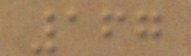167
